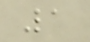1
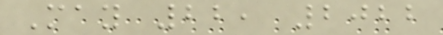May 22, 2022
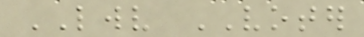LWV VOTER
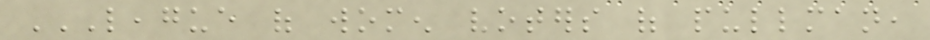LEAGUE OF WOMEN VOTERS OF PULLMAN,
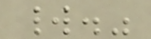world."
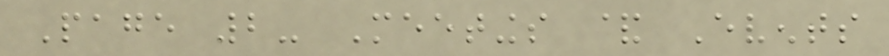Page 2- Meetings & Events
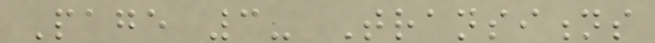Page 3- Transitions
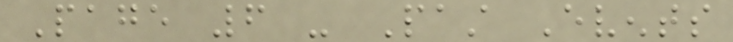Page 6 - Past Events
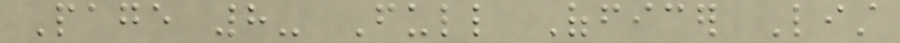Page 8- Full Officer List
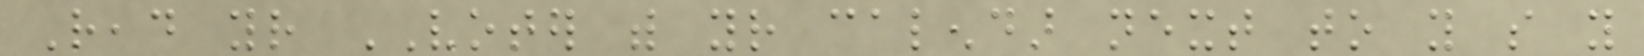Read your VOTER with your calendar next to you so you
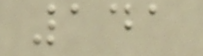141
